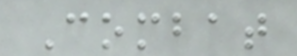Combat
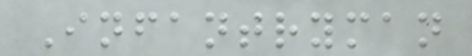Infantryman
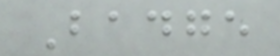Badge
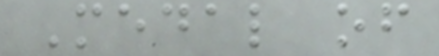Medal of
